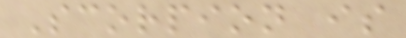Scorpion is
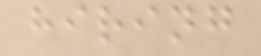hiring
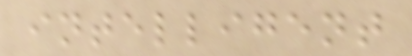intelligent
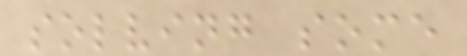solving some
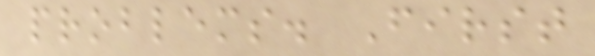problems. First
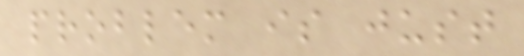problem is just
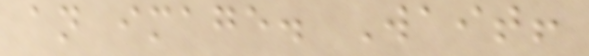an image. Wait!
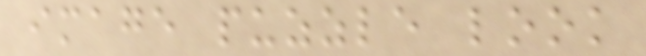image puzzle look
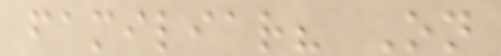familiar? On
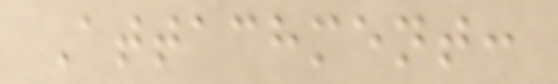Attachment:
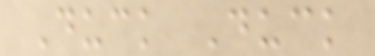Duck Duck
